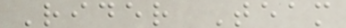Rider Team
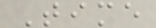Time
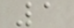1
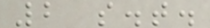2 s.t.
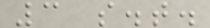3 s.t.
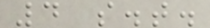4 s.t.
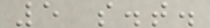5 s.t.
